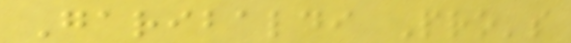Garibaldi Pro's
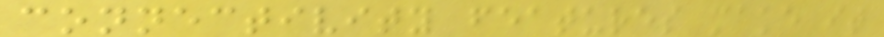connectivity features make it
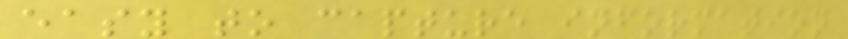easy to capture information
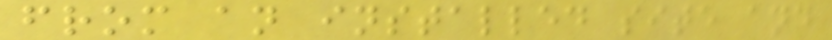from an installed site and
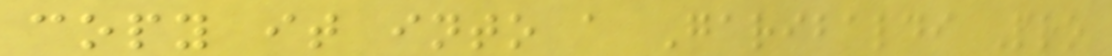copy it into a Garibaldi Pro
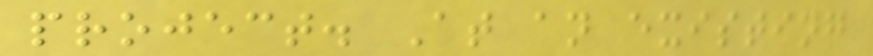project. At an existing
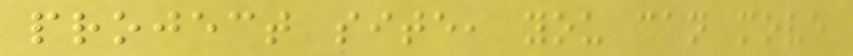project site, you can move
